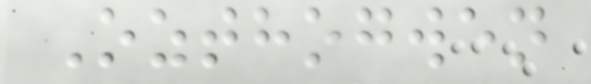Ozthogwen
